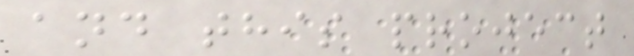and this project
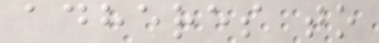adheres to
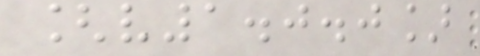[v1.0.0]
